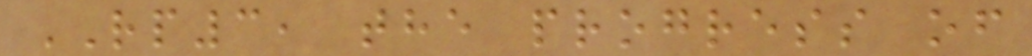RP3, the progress of
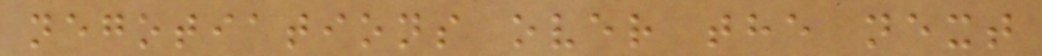negotiations over the next
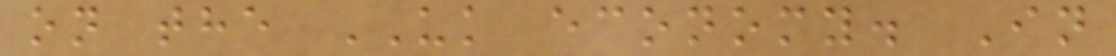on the UK economy. In
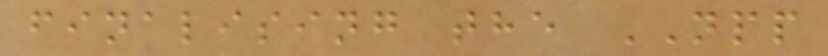finalising the NPP
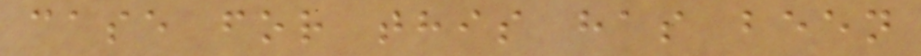case for this has been
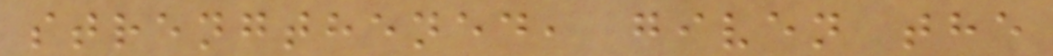strengthened, given the
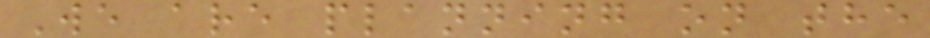We are planning on the
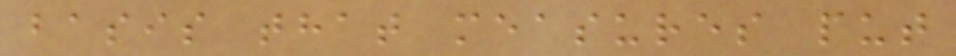basis that measures put
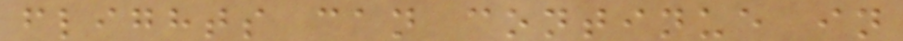flights can continue in
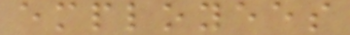employees
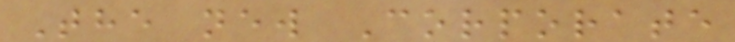The new Corporate
